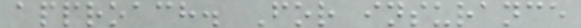approach. For insurance
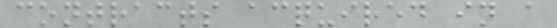contracts acquired in a
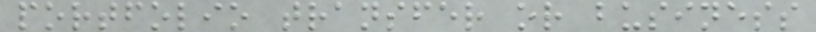portfolio transfer or business
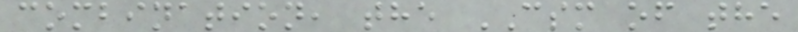combination, the CSM of the
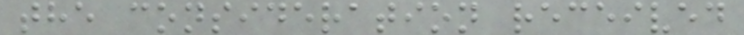the consideration received
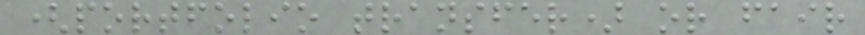(portfolio transfer) or fair
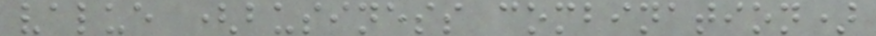value (business combination)
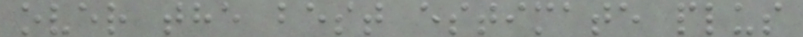over the best estimate plus
